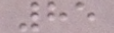85
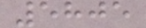5805
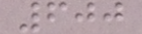600
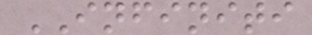INFINITI
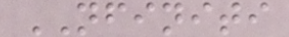NFINITI
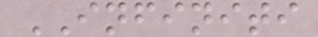INFINITI
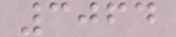3064
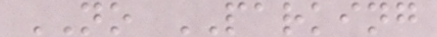NO PARKING
